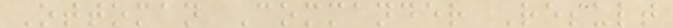Ottoman Commander Result
